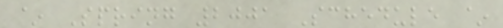~ Spring 2001 Schedule ~
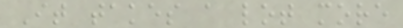It takes a lot more
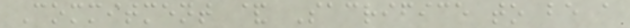Commitment & Sacrifice to be a
